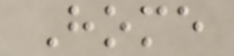Home
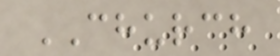CHURCH
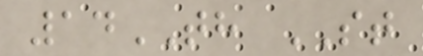14TH ST
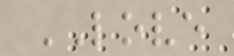LOVE
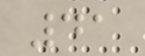41
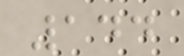144
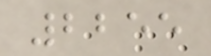2255
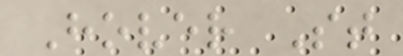Hover St
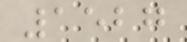1527
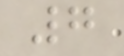7
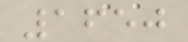1650
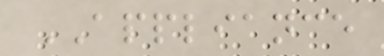APPLIANCE
